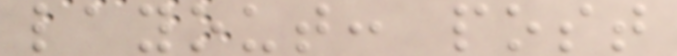layout: post
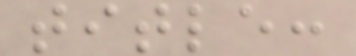title:
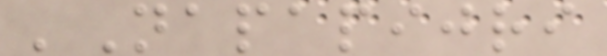'Napapijri
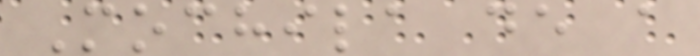Mochila de a
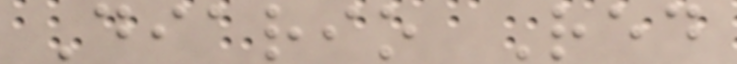Diario Red
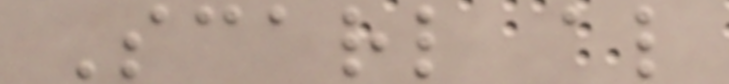Scarl al
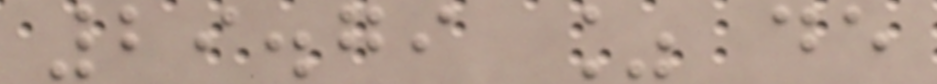29.79 % de
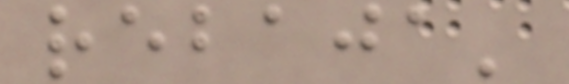rebaja'
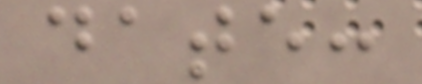date:
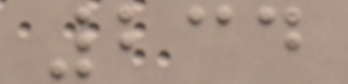234
